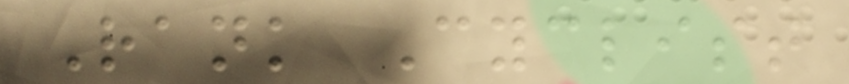Rank Cyclist
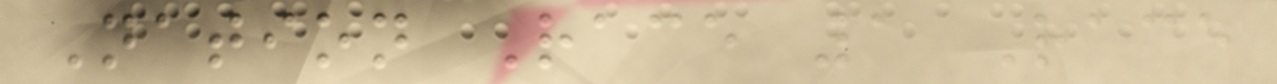Nation Race 1 Race
